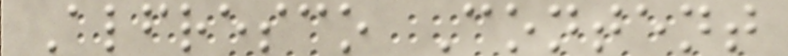Alfresco Content
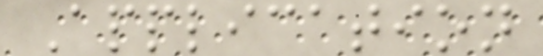Application
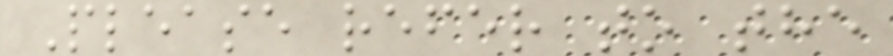Please refer to the
